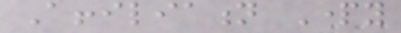Affiliation Party
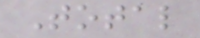Total
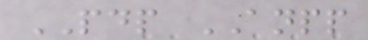PDP ANPP
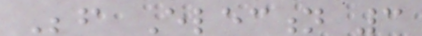Before Election 3
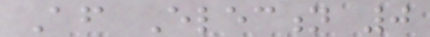After Election 0
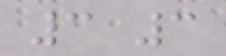3 3
